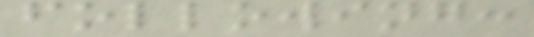following:
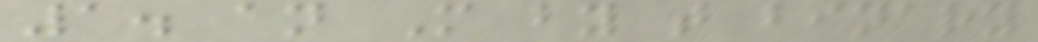1. an M by t binary
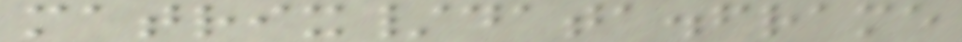matrix/data.frame
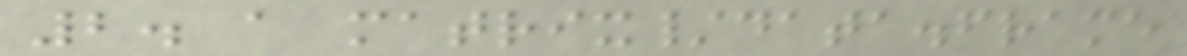2. a matrix/data.frame
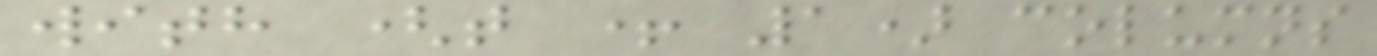with (t + 1) columns
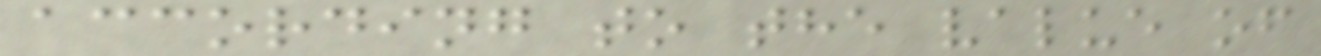according to the value of
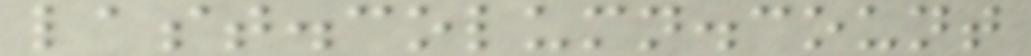last.column.count
